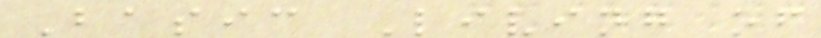Basic Living of
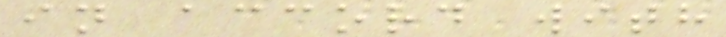in accord with
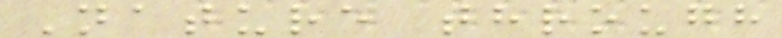Nature through
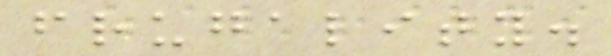frugality.
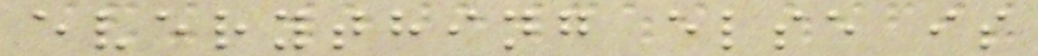everything else is
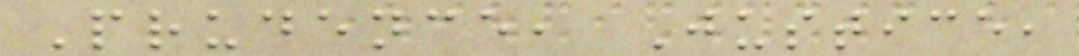Prudence, Justice,
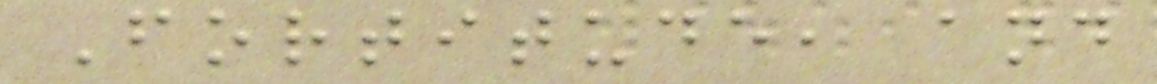Fortitude, and
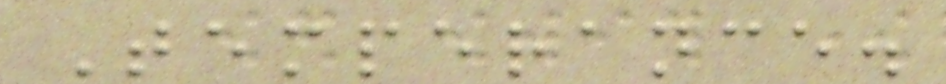Temperance.
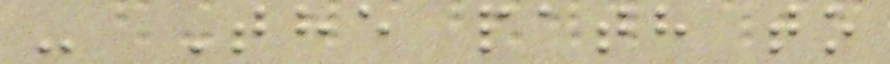- The path to
